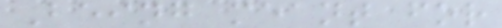Being meant for
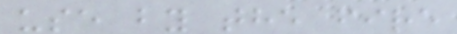use by the fire
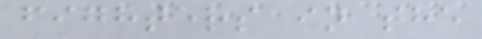fighters in the
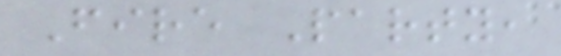Fire Party,
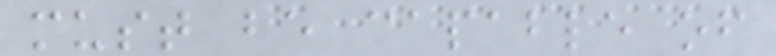must be capable of
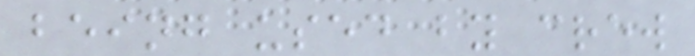being used by crew
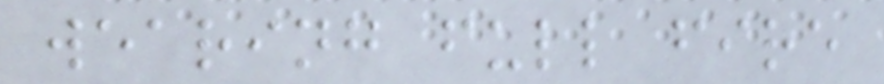wearing full fire
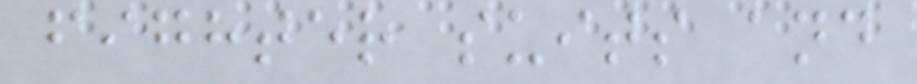fighter suits and
